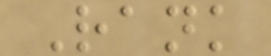Rank
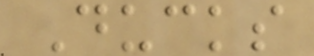Ducks
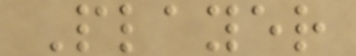Player
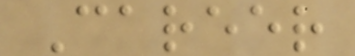Career
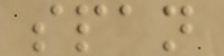span
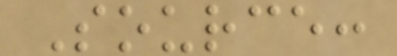Source:
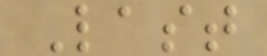Last
